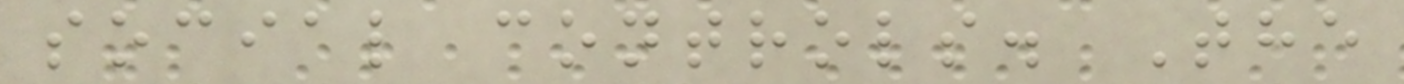social controls. The
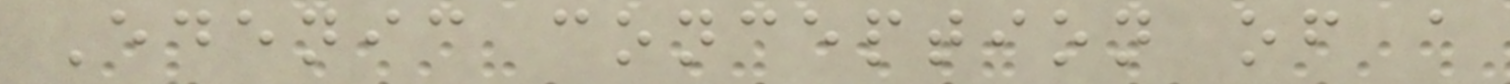Edenic conception of a
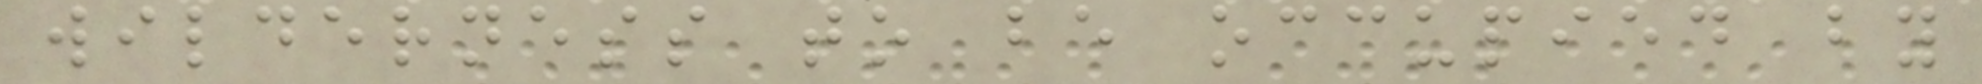wilderness to be occupied by
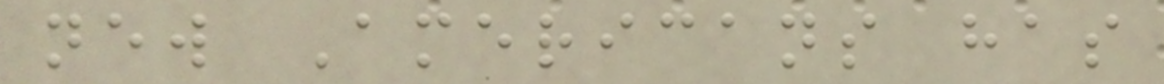new Americans has
